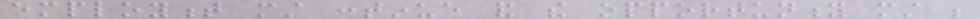employment must continue and the opportunity must be
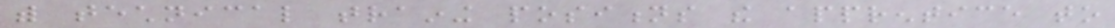with technical training positions the apprentice to
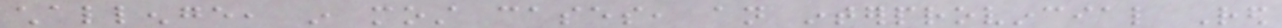challenge, in most cases, an interprovincial Red
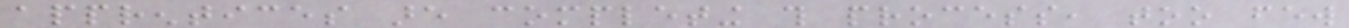apprentices are completing this process, too few
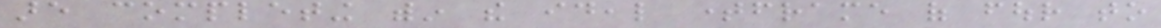are completing within the ideal timeframe of four to
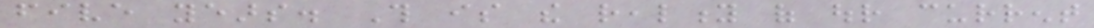five years. This is the reality of our current
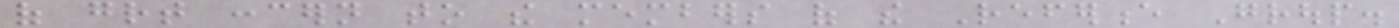of great concern to the members of the Reference Group.
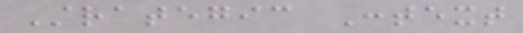Strategic Context
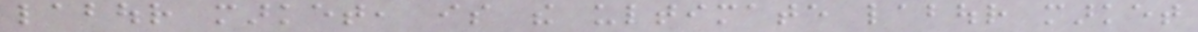labour market, is the ultimate labour market
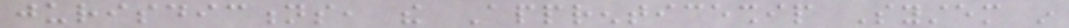jurisdictions, the Apprenticeship System in
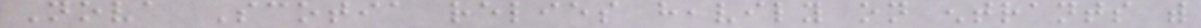Nova Scotia relies heavily on entrants with
